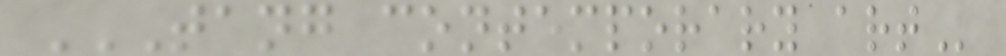TANG CONTEMPORARY ART
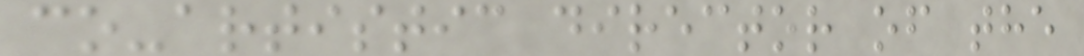co-artistic director of the
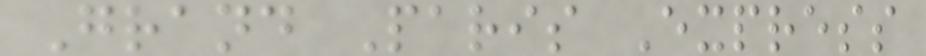Grand Paris Express
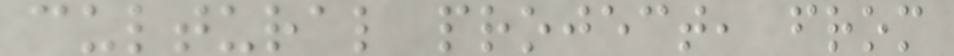cultural project, from
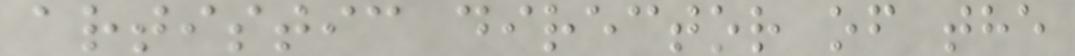artistic director of the
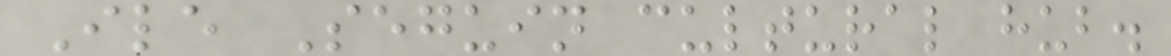Ile Seguin cultural hub.
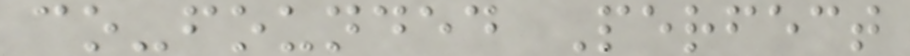co-founded Perfect
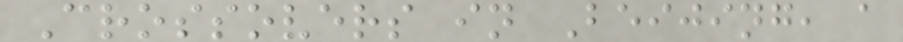Crossovers in Beijing, a
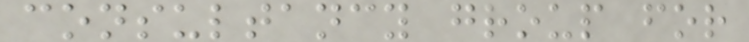consultancy group for
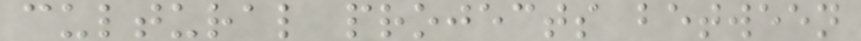cultural projects between
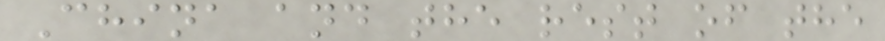China and the rest of the
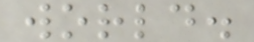world.
